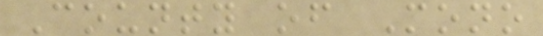County of Mono
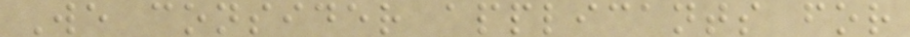We consider applicants for
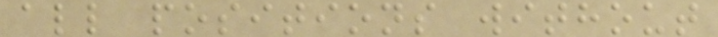all positions without
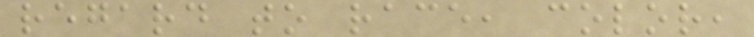regard to race, color,
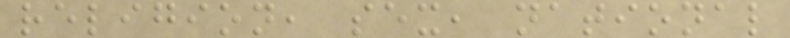religion, sex, national
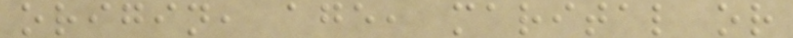origin, age, marital or
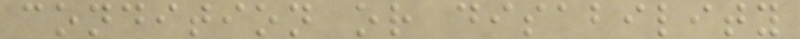condition or disability
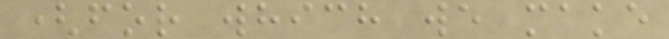(for which we make
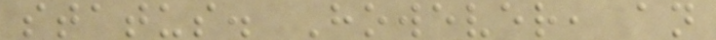status. However, an
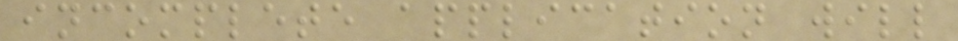incomplete application will
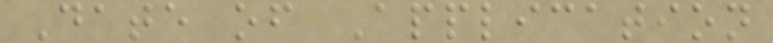Date of Application
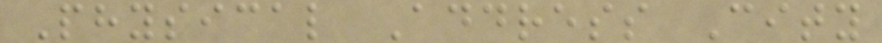Physical Address City
